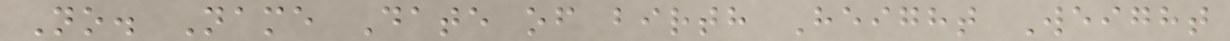No. Name Date of birth Height Weight
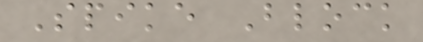Spike Block
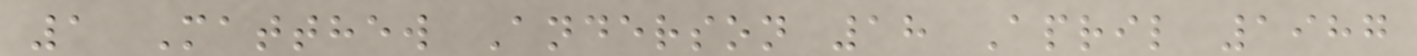1 Matthew Anderson 18 April 1987
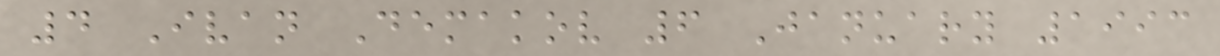4 Ivan Demakov 6 January 1993
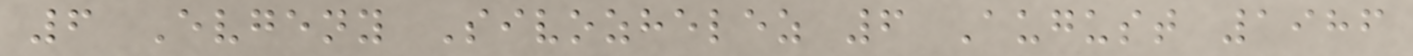6 Evgeny Sivozhelez 6 August 1986
